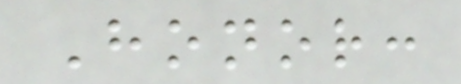Honor:
